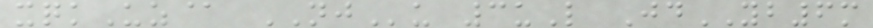xqkUz@ NJu 3uL JdYB6m
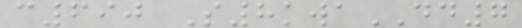c690 S8kwaDD7
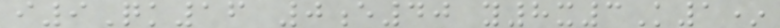i9Qk16 0e40 y8x3K1*
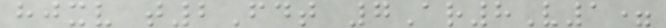hjxv t2Fdt 7Ar8V1=
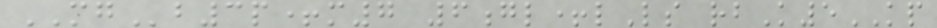MGb3p+m7 6gl+lLs rbK5KP
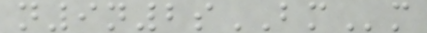n9n2sBMm
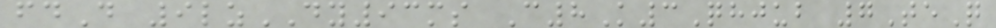fdD 9lzDY93ms C8K3Qhjub 7TeQ
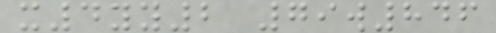x4yy2 79w846
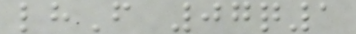lhF 07q1
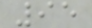95
